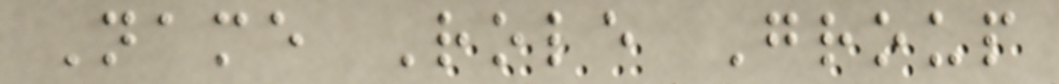Name Role Group
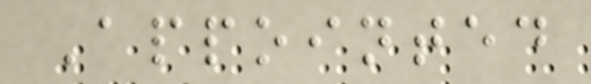Appointed
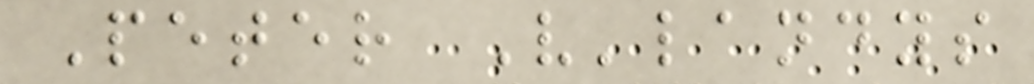Peter V'landys
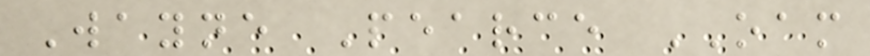Wayne Pearce OAM
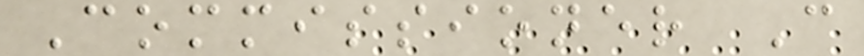Commissioner C
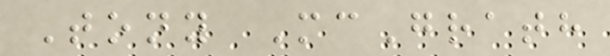Tony McGrath
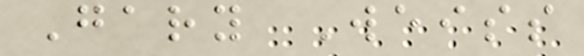Gary Weiss
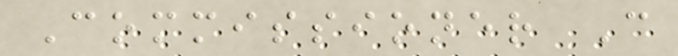Commissioner C
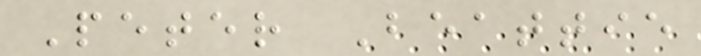Peter Beattie
